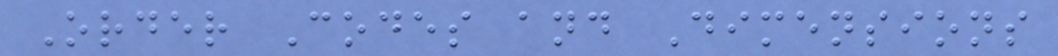Order Codes and Dimensions
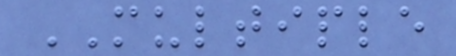MULTIPLE
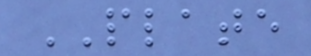PLATE
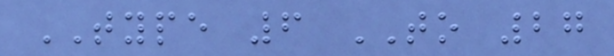TYPE 6 TO 27
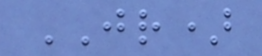JR)
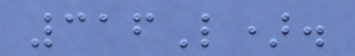316L).
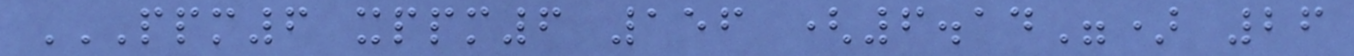PPM6 XPPM6 156 (6.14") 26
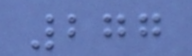277
